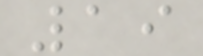19
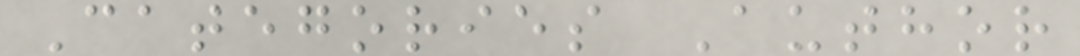Categories Author
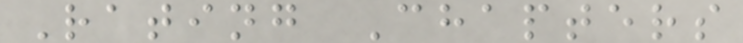Rating Chapters
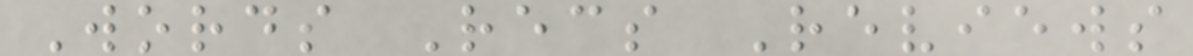Words Recs Reviews
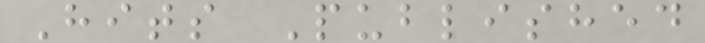Hits Published
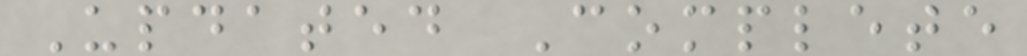Updated Complete
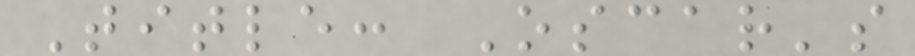Title: Oscar's
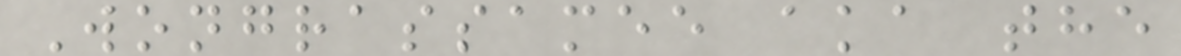Wongrassamee aka the
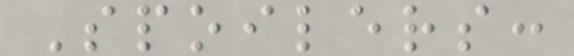Spoilers:
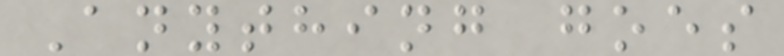Anything goes
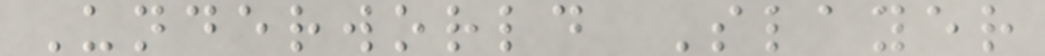Underworld Slayer
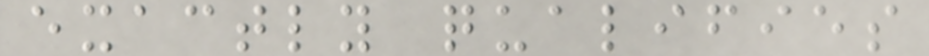exactly qualifies
